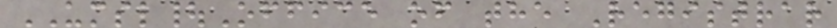UMSL|Office of the Registrar
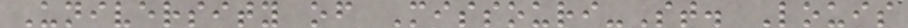University of Missouri-St. Louis
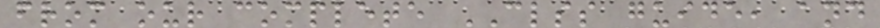from our complete CLSS guide, and
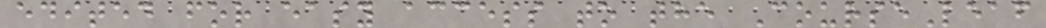edited for easy access to the CourseLeaf
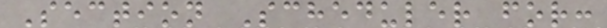Section Scheduler for:
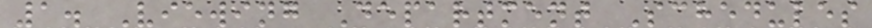1. Viewing Department Schedules
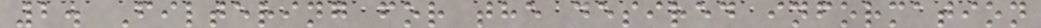2. Filtering for the desired information
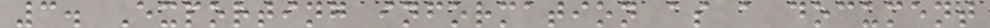3. Exporting information as a document
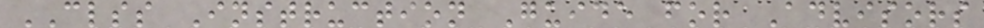CLSS Instruction Guide for Advisors
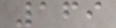169
